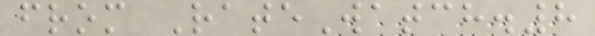from RateWatch.8
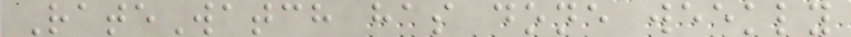RateWatch has done weekly
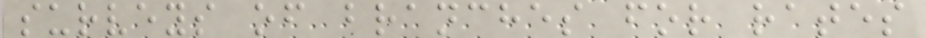surveys of branches for rates
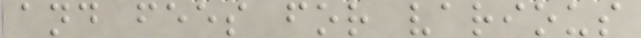and fees for various
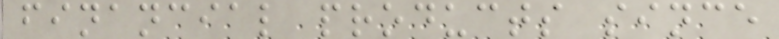financial products since
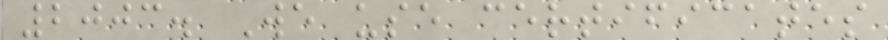2003. We use certificates
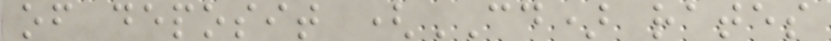of deposit (CD) rates
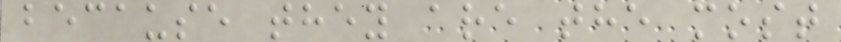because they are the most
